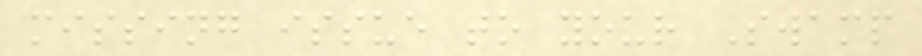missing issue to your Swamp
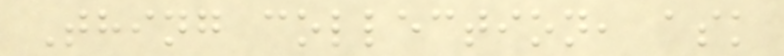Thing collection, ask
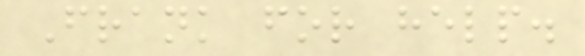Frank for help.
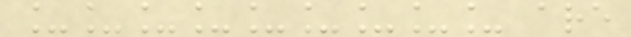_________ are
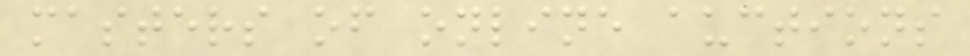masters of online auctions
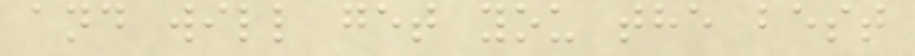and will get you the best
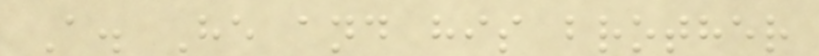A. He and his brother
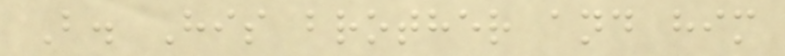B. His brother and him
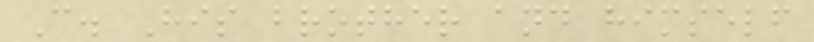C. His brother and himself
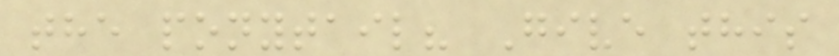the ponytail? Give this
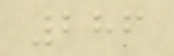286
